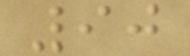90
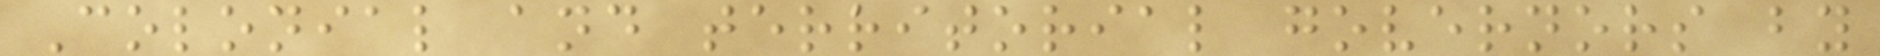Colonial and territorial governors by
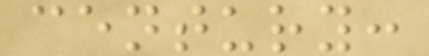century:
